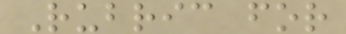Rubric for
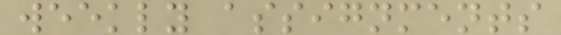weekly assignments
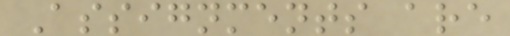Assignments are
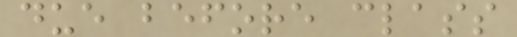due before class
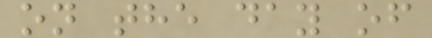on the day of
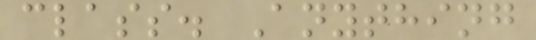class. Anything
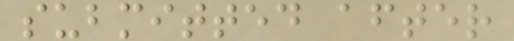submitted after
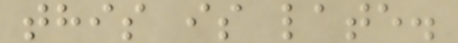this is late.
